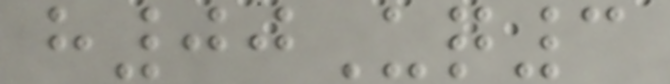h00Uq3
